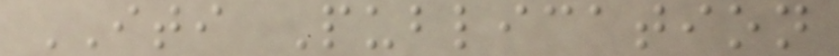ITI Publication
